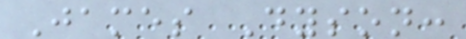James Dyson:
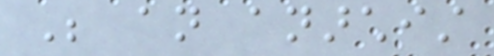Be an anarchist
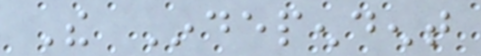The Independent
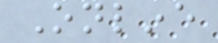Online
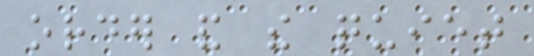order and the quiet
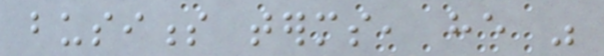business terms, he was
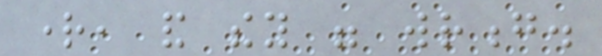right, and they were wrong.
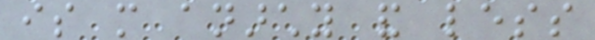is more anarchy and less
